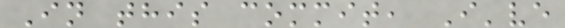In this commit, I've
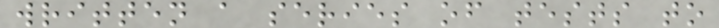written a series of tests to
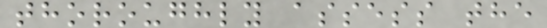thoroughly assess the
